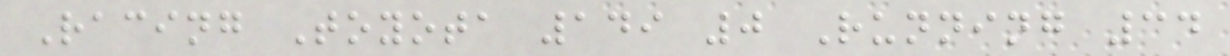Racing Toyota 149 0 Running 34
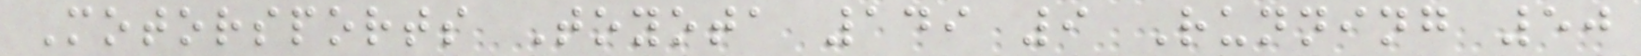Motorsports Toyota 149 9 Running 50
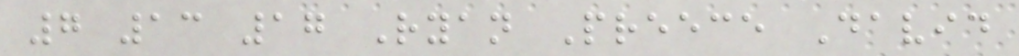7 13 17 Ryan Preece David
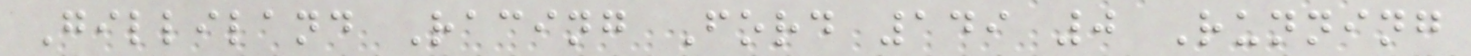Gilliland Racing Ford 149 0 Running
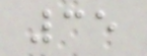35
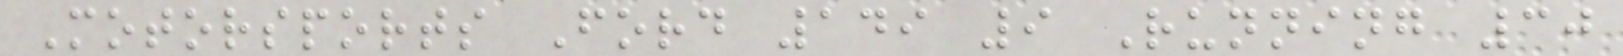Motorsports Ford 149 9 Running 30
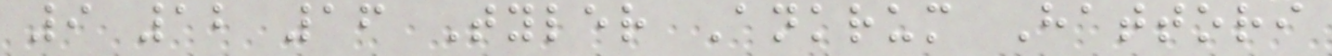9 12 16 Tyler Ankrum Hattori
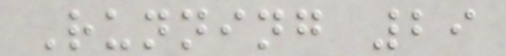Running 29
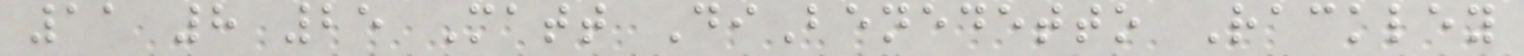11 8 25 Matt DiBenedetto Rackley
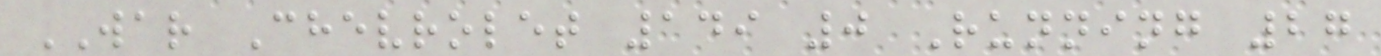WAR Chevrolet 149 0 Running 27
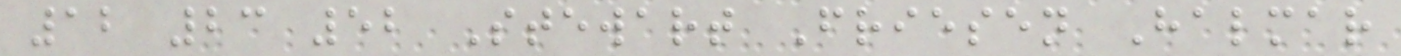12 23 52 Stewart Friesen Halmar
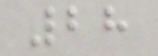28
